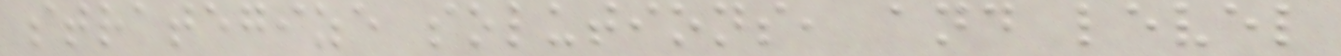strategize solutions, and level
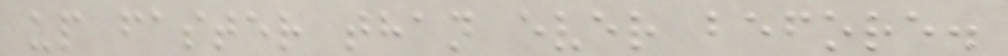up faster than ever before.
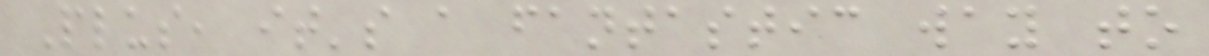Plus, it's a fantastic way to
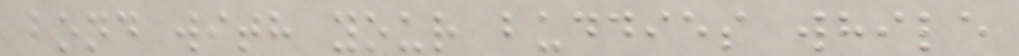bond with your buddies while
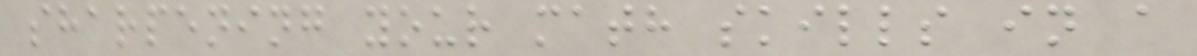sharpening your math skills in a
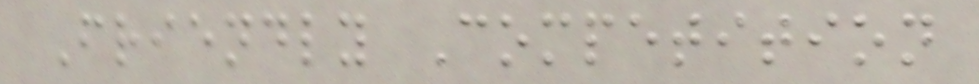Friendly Competition
